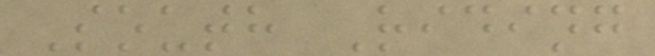South Riding
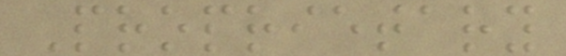Proprietary
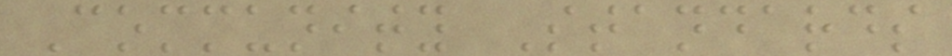Community Standards
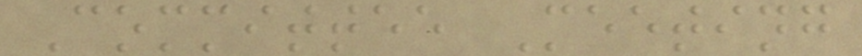Committee Meeting
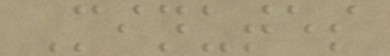Minutes
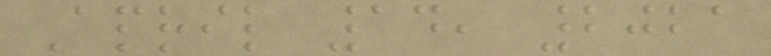April 14, 2021
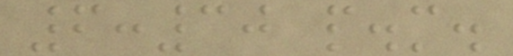6:30 p.m.
